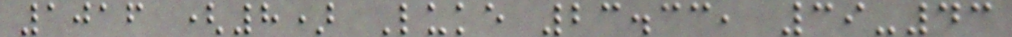1016 (8) Luke 23.33, 39-43
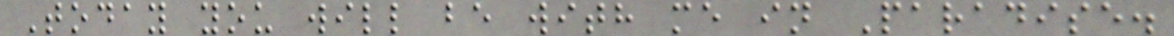Today you will be with me in Paradise.
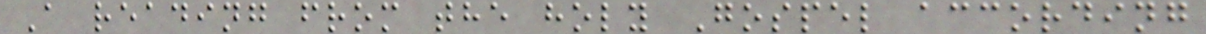A reading from the holy Gospel according
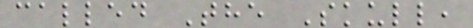called The Skull,
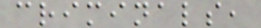criminals,
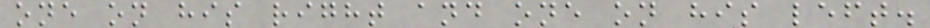one on his right and one on his left.
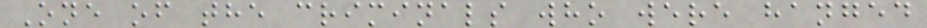One of the criminals who were hanged
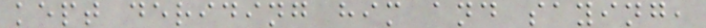kept deriding him and saying,
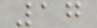17
